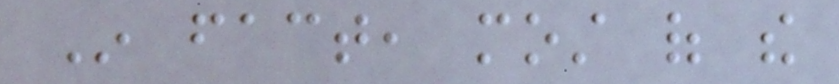In fact, most of the
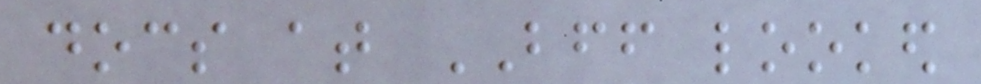docs at BFF looked
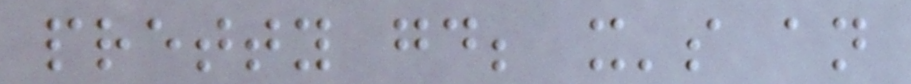pretty good; it's an
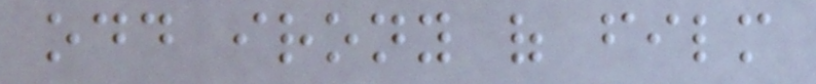odd irony of film
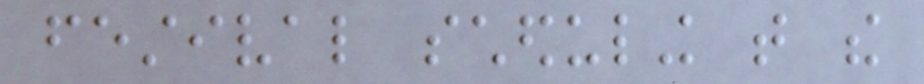festival scheduling that the
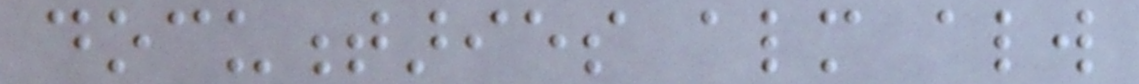documentaries almost always
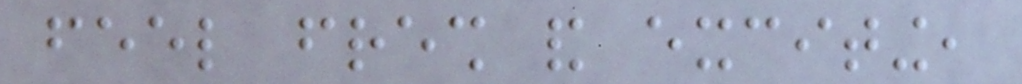feel fresh and exciting,
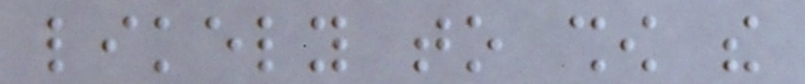likely to show the
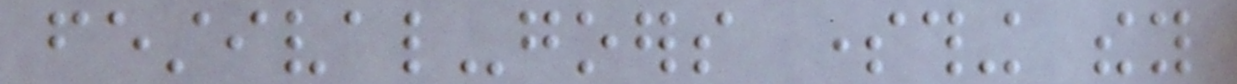festival-goers something they
